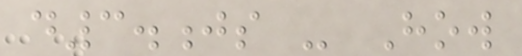d3.js - How
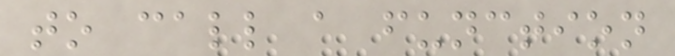to call a function
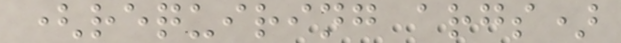(requiring args)
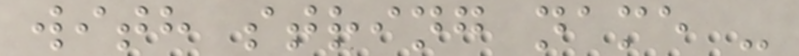with string name -
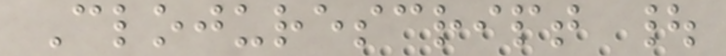Clojurescript |
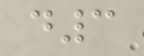d3
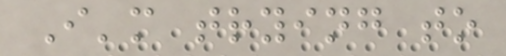I'm trying to
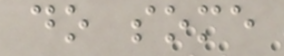do some
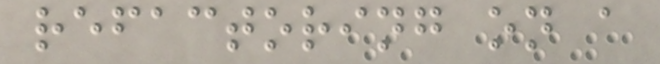refactoring on a
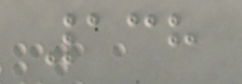138
